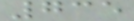735
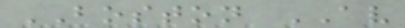BOSTON AV
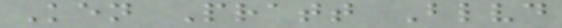Ken Pratt Blvd
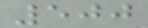500
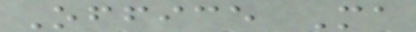Office Ma
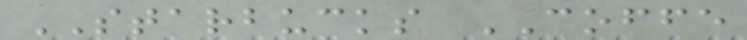STARBUCKS COFFE
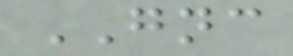GNC
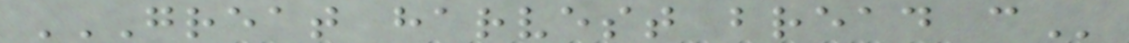GREAT HARVEST BREAD C
